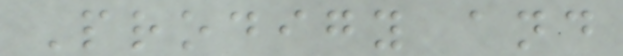Prodigy and
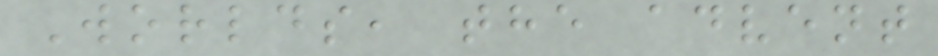Worlds, the advent
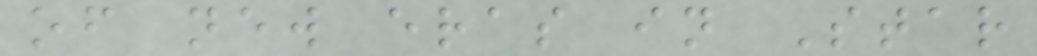of new eras in Star
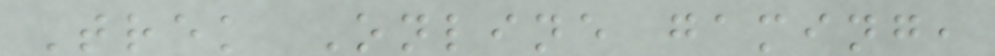Trek Online gaming,
